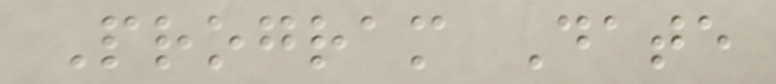Program Date
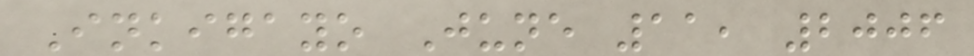Inkigayo June 11, 2006
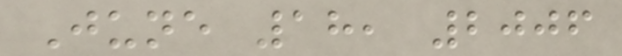June 18, 2006
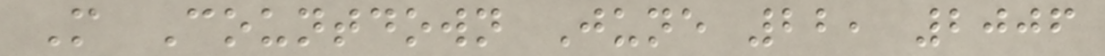M Countdown June 22, 2006
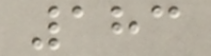183
